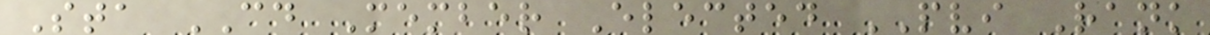Sta CD Member Elected PVI Rank
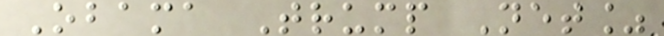Obama Trump Net%
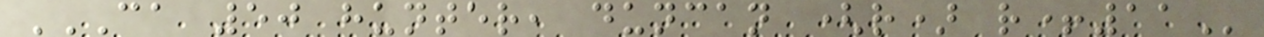CA 50 HUNTER, DUNCAN (R) R+11
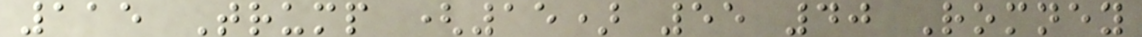115 Trump (15) 55 40 Romney
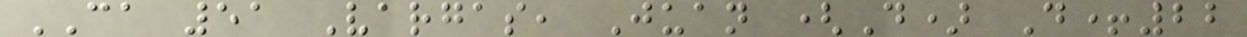CA 51 Vargas, Juan (D) D+22
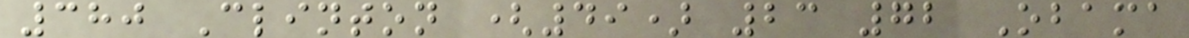380 Clinton (49) 23 72 Obama
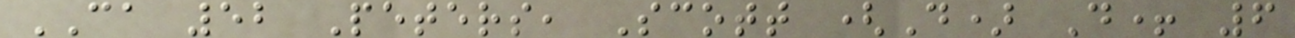CA 52 Peters, Scott (D) D+ 6
